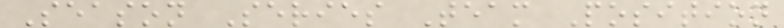Season Series Team Position
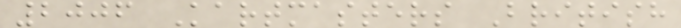2006 Kartmasters British
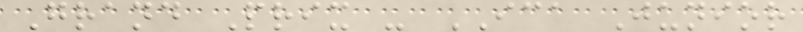Grand Prix - ICA Junior
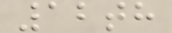12th
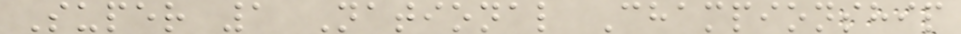Super 1 National Championship
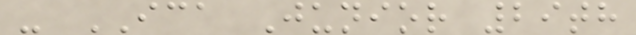- ICA Junior 29th
